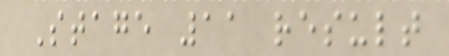Stage 11 result
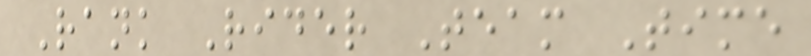Rank Rider Team Time
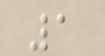1
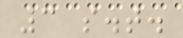3 s.t.
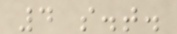4 s.t.
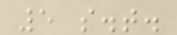5 s.t.
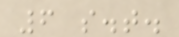6 s.t.
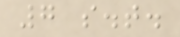7 s.t.
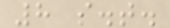8 s.t.
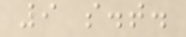9 s.t.
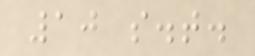10 s.t.
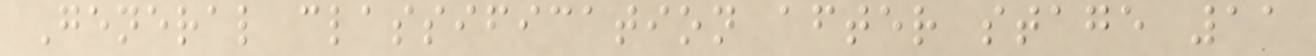General classification after stage 11
